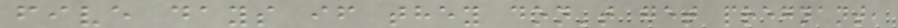five days if they don't get pregnant,
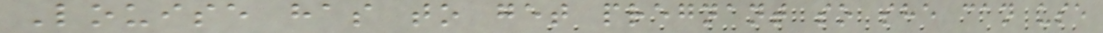Louise has to get pregnant so she can use
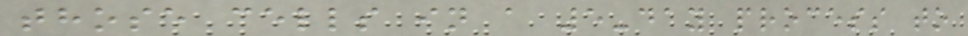those cells in a 5-day process to
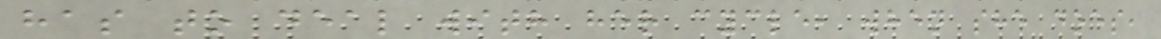has to deal with her cycle, when she does,
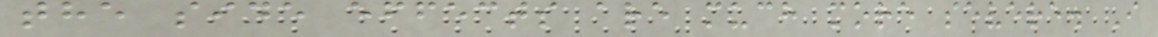the side effects are much more severe. I
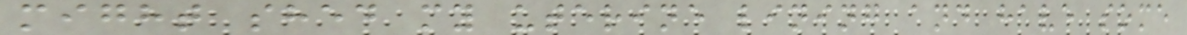might shed my uterine lining and have some
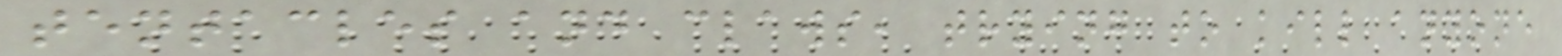tentacles and claws, trying to kill anyone
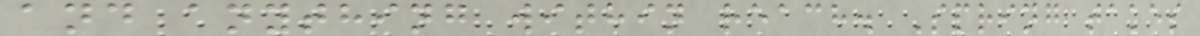and anything within reach. Spring takes
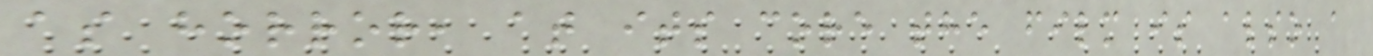as horror, at its core the film is also a
